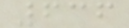636
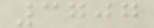3707
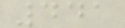441
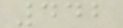442
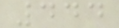444
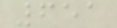651
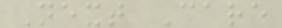Next Care
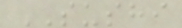SUSHI
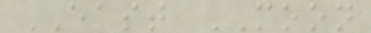EAST MOON
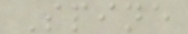Spine
